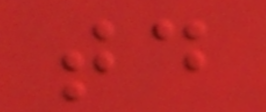td
